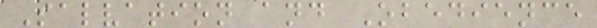Salvation and Obedience
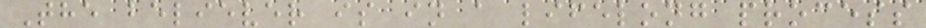The believer is in a lifelong process
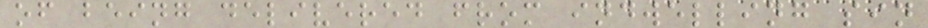of being delivered from indwelling sin
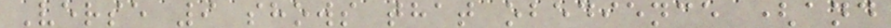Verse 9 shows that obedience (and
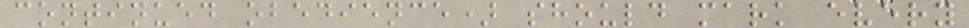continued obedience) should mark every
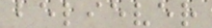believer
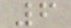6
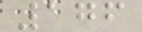176
